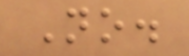No.
